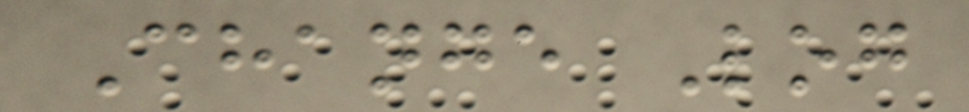Change Log
